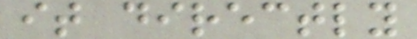it directly
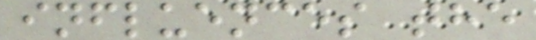influences the
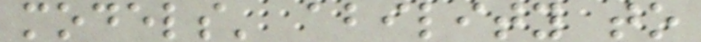models' ability to
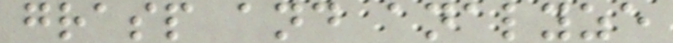grasp and analyze
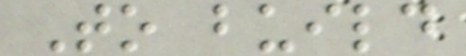To build
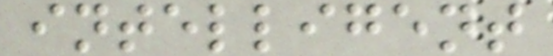intelligent
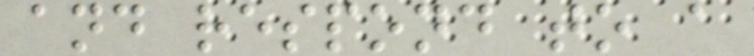and respond to a
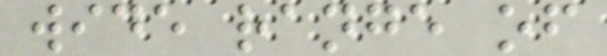wide range of
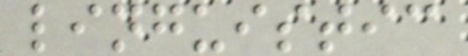linguistic
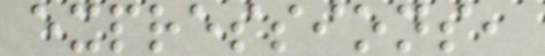expressions,
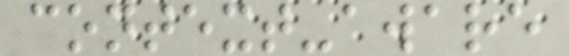context-aware
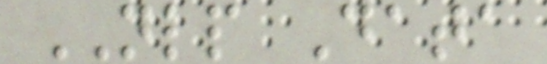NLP Data
